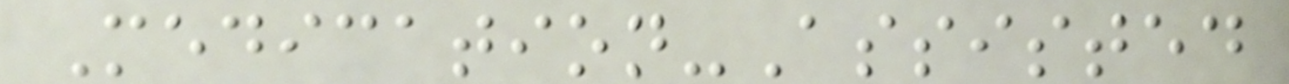Medication-Assisted
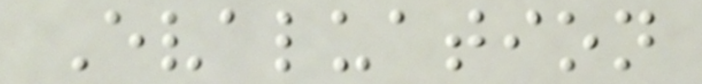Evaluation
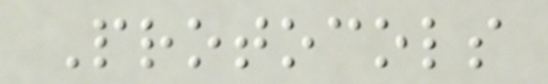Protocols
